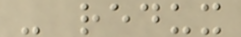- redux
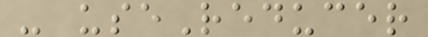- useReducer
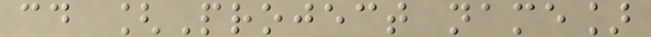cd [Project name]
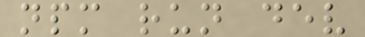npm run dev
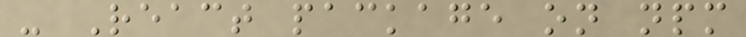- React package on npm
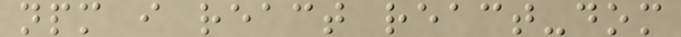npm i react react-dom
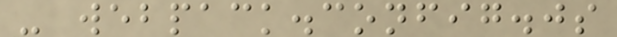- webpack.config.js
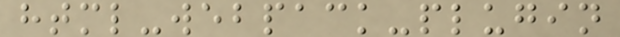html-webpack-plugin
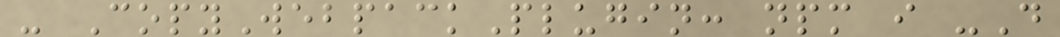- CopyWebpackPlugin: npm i -D
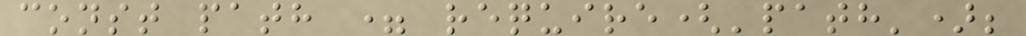const path = require('path');
